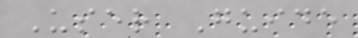User Guide
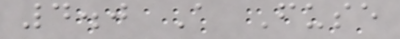4.0 A Fuse
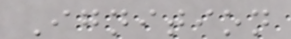Ignition
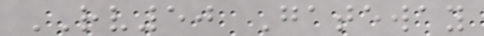RV50 Gateway
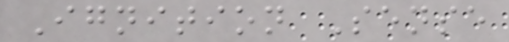Ignition Sense
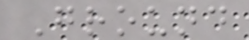Ground
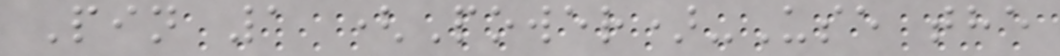Pin 1 (Power)-Use the
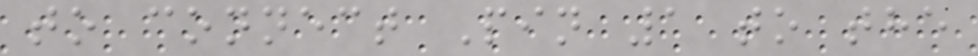to connect Pin 1 to the
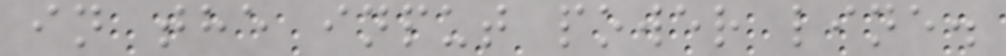in the input power line.
